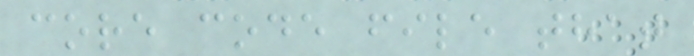core code file that
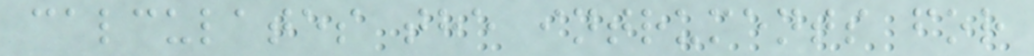calculates the intruments for
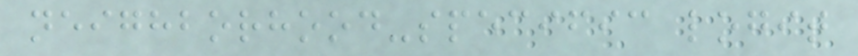neighborhood-specific logit
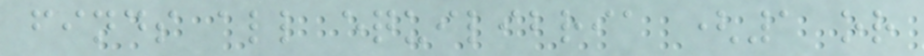finds all equilibria (1 or
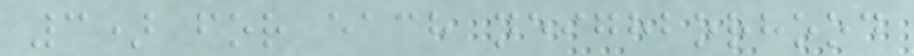3) for each neighborhood
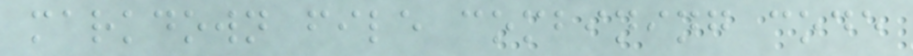markdown file combining code
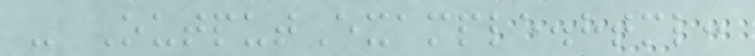- OutputExample.html:
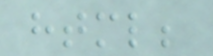html;
